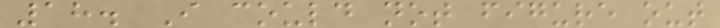18. I could not figure out
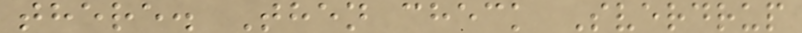there. Then check Sverdrup
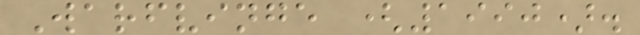Warfvinge (1990).
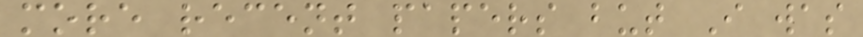more recent papers but I was
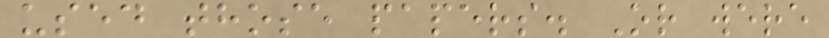used those papers. Or were
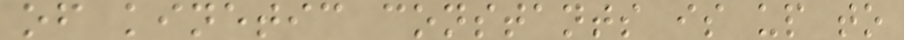of kinetic constants is up to
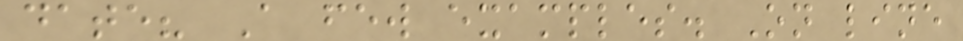date? A few examples. On line
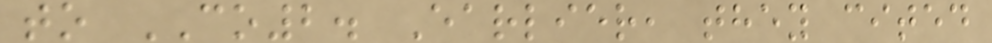to CO2. Earlier, they cited
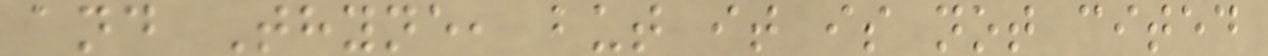and Thyne, but it is not cited
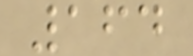164
